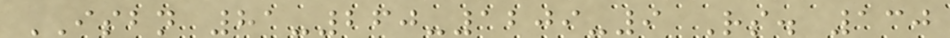ISBN 81-260-1209-9 Rs. 130
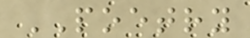POETRY
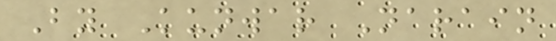By Kunwar Narain
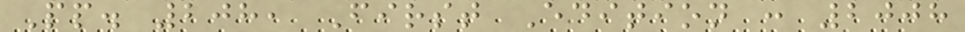Pp. 208, First Edition : 2008
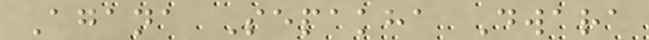Agana Sepakha Dwara
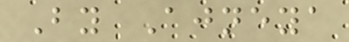By Ajneya
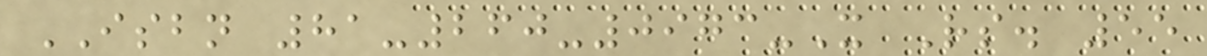ISBN 81-260-0973-X Rs. 55
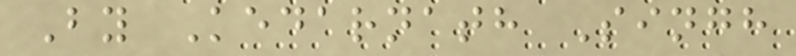By Kedarnath Singh
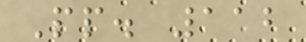Pp. 112
